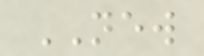NEW
